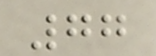77
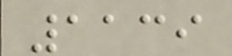1139
